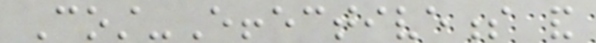Cost-Effectiveness and
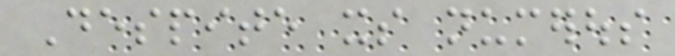Despite its numerous
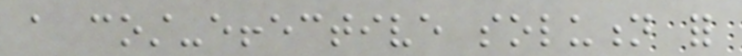a cost-effective solution for
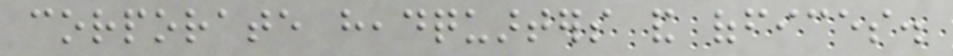corporate headquarters and offices.
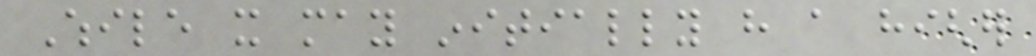While it may initially have a higher
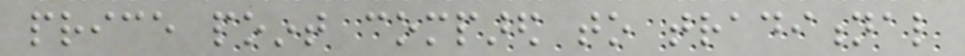price point compared to traditional
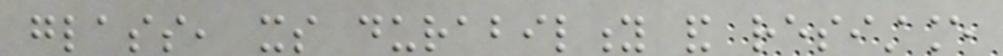glass, its durability and resistance
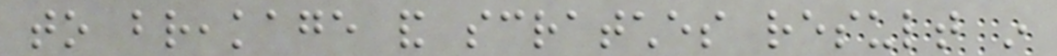to breakage and scratches result in
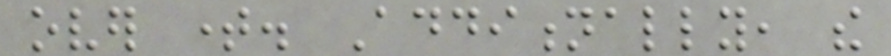over time. Additionally, the
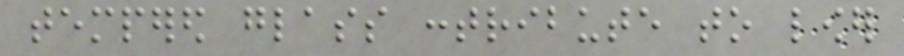tempered glass contribute to lower
